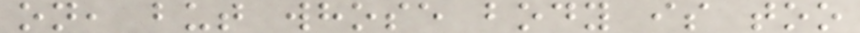on, but whose body is too
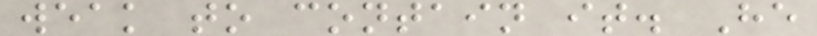weak to contain it. He
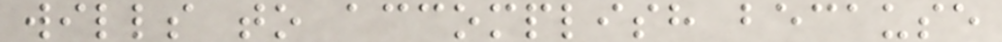wills to accomplish because
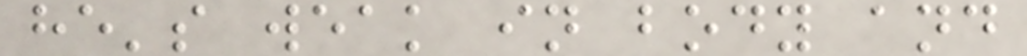he's weak in body and
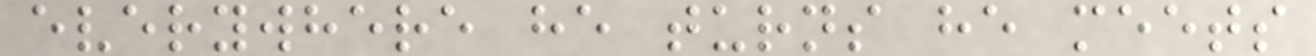everywhere he turns he meets
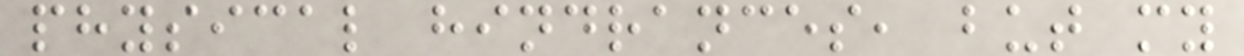physical hindrances, but my
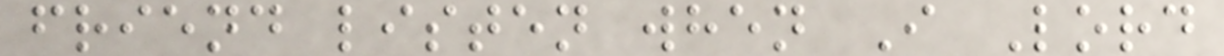friend listen when I Lord
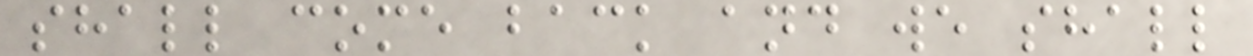shall come back and we shall
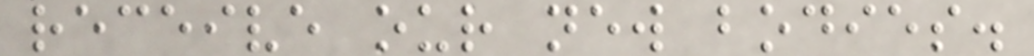receive our new bodies.
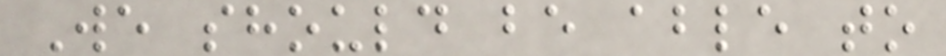We should be able to
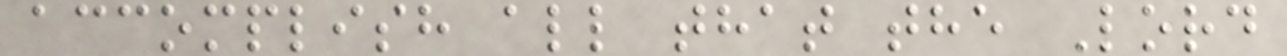accomplish all that the Lord
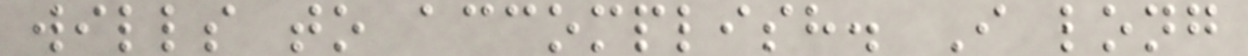wills to accomplish. I long
